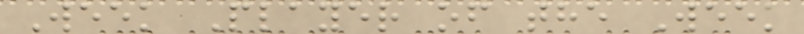Week Player of the Week
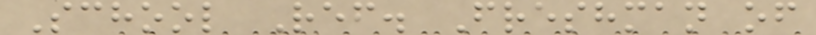School Ref. Freshman of
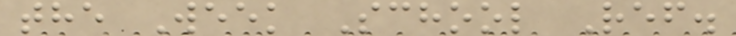the Week School Ref.
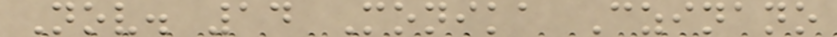Nov. 14 Monika Czinano
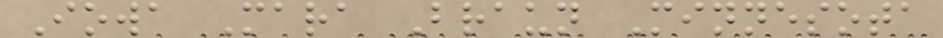Iowa Mara Braun Minnesota
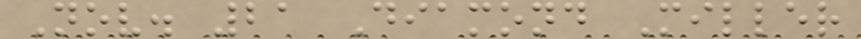Nov. 21 Diamond Miller
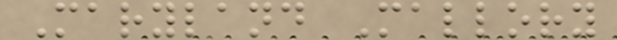Maryland Mallory
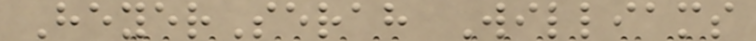HeyerSerah Williams
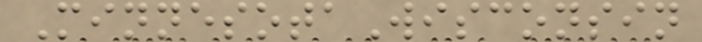MinnesotaWisconsin
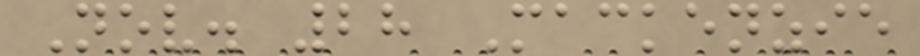Nov. 28 Mackenzie
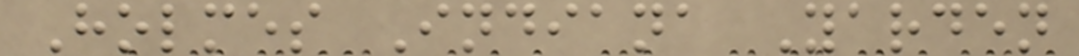Holmes Indiana Yarden
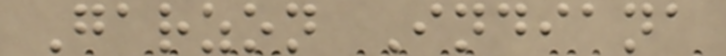Garzon Indiana
